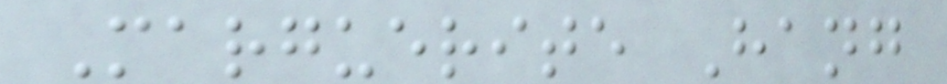Marguerite Hang
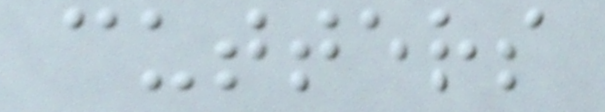cutters
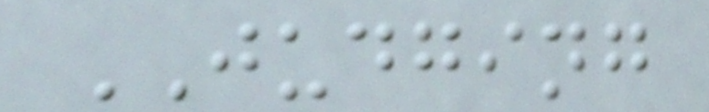JUDGING
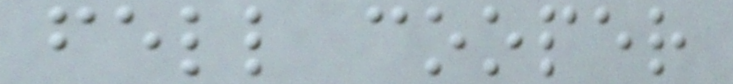fell cooper
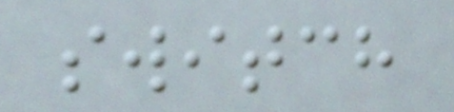switch
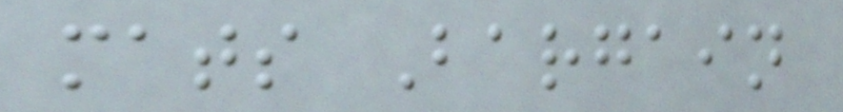mats Bargain
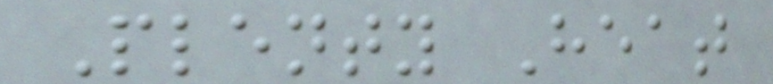Plenty Heat
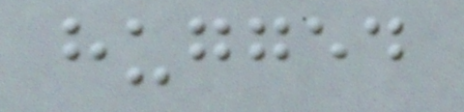hugged
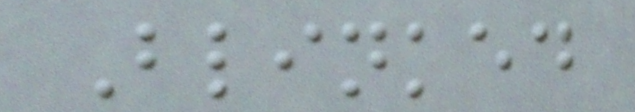Blinked
